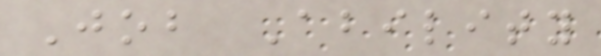Job Ability
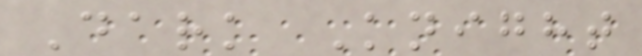Dark Knight
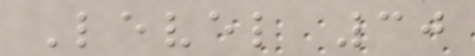Level 30
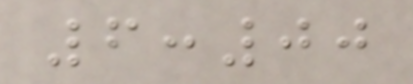6:00
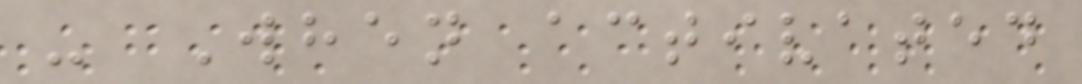- When activated
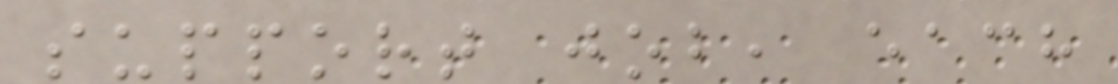support job, each
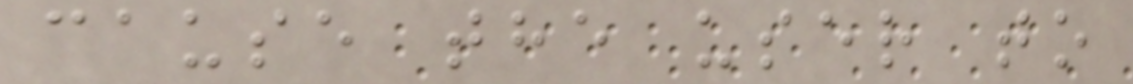cause the user to
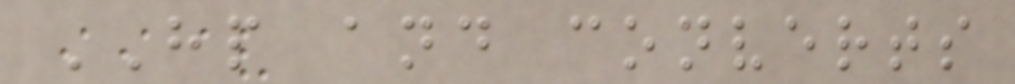HP and converts
